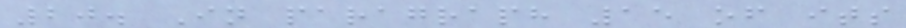20. In paragraph 15 of its
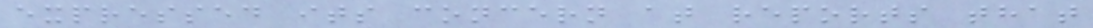expressed its concern at reports that
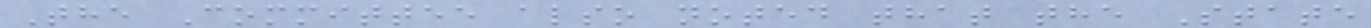The Committee also noted that the State
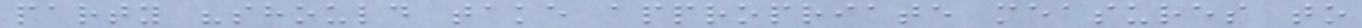party "should take appropriate measures to
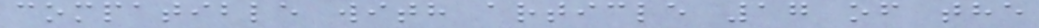compatible with article 17 of the
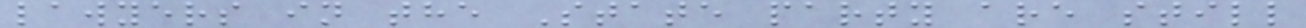lawyers in the State party are still
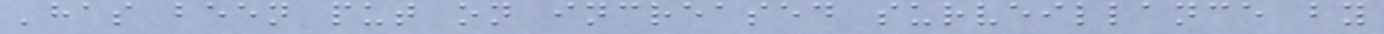'has been put on increased surveillance by
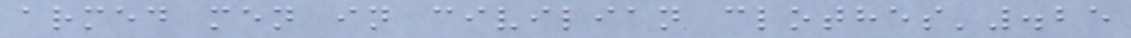armed men in civilian clothes'.25
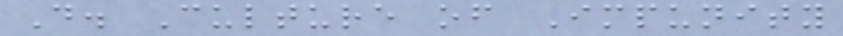D. Culture of Impunity
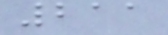211
